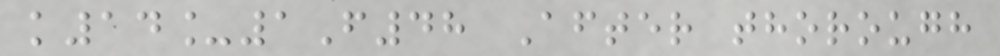k14_1F48 After thorough
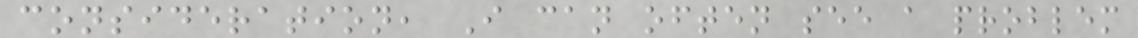consideration, I can often see a problem
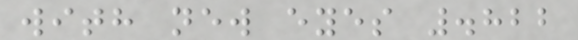with new eyes .822
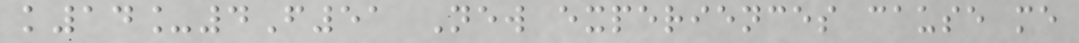k14_4F51 New experiences cause me
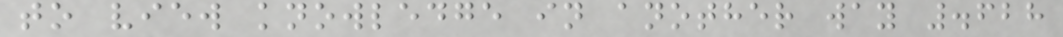to view knowledge in another way .628
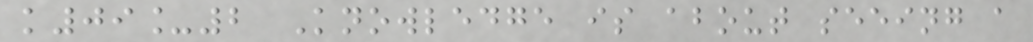k09_2 Knowledge is about seeing a
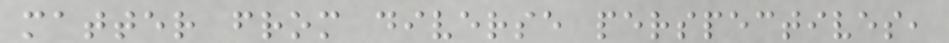matter from diverse perspectives,
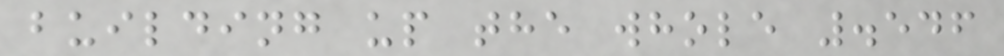building up the whole .546
